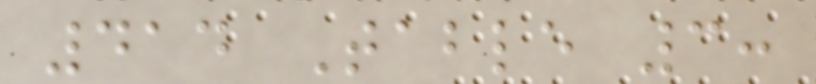414 Table 3:
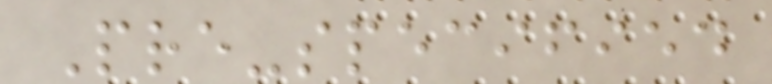Pre-specified
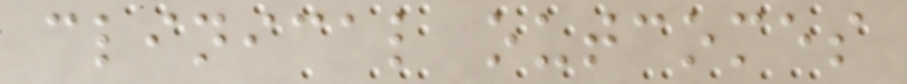clinical outcomes
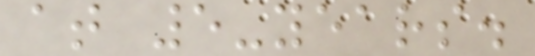at 5-years.
